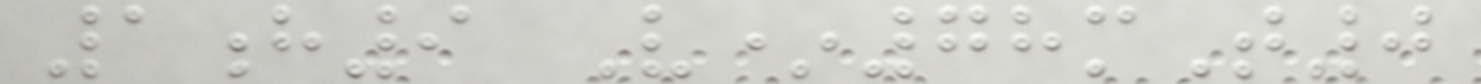1h9 V*78mT0
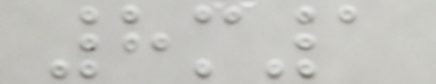8m1
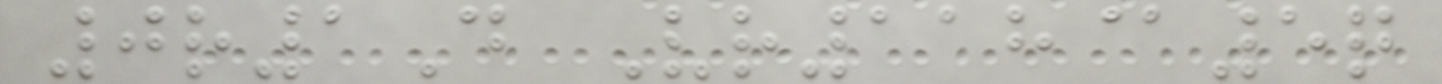0r1D Vr118@5q
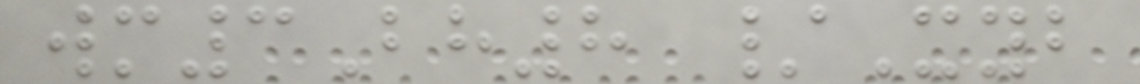wm3Bh8 /Xyb
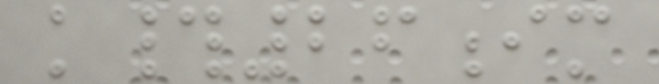k#26im
